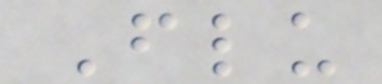Flu
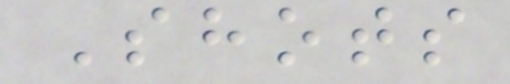Shots
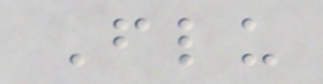Flu
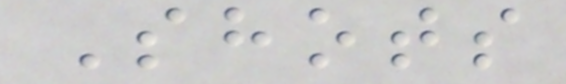Shots
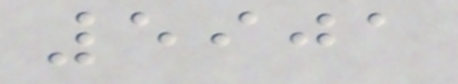5901
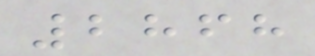2868
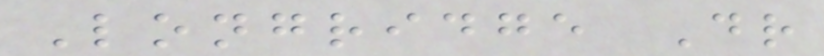Longridge Dr
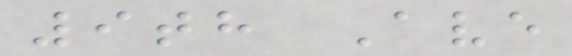9th Ave
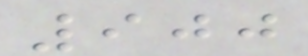900
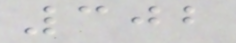302
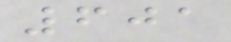601
